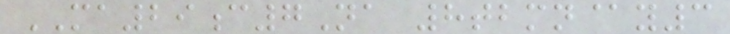MA29c7Na 8tbmn@y3
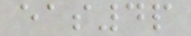eas4p
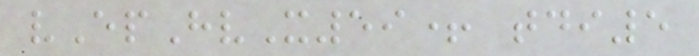vEpHvX59+ tdi5
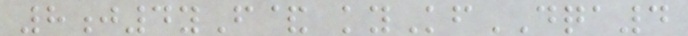8j4yF& kyKfDQA4
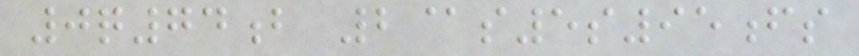0q74b 2@s5s95fs
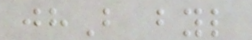jhB byl
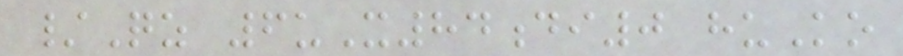/Qz 6uX84di0 huKo
